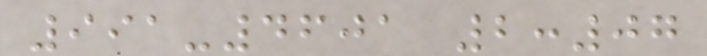991-4601 2:07
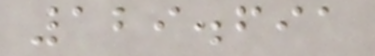129.691
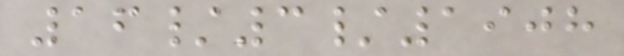16/3/1908
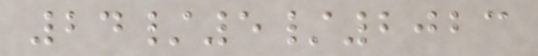24/5/2023
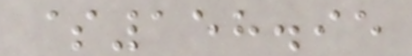$158.95
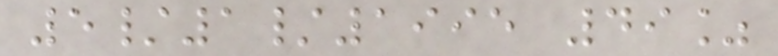5/1/1995 49%
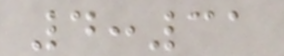4:31
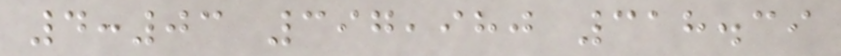4:03 397,980 318.39
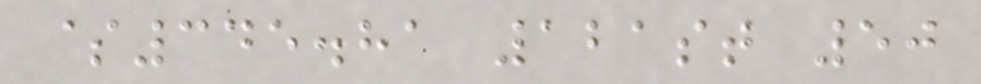$345.81 121st 50
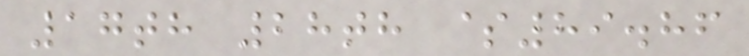17th 28th $89.86
